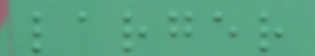larger
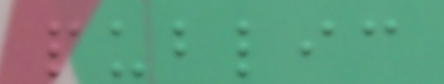public
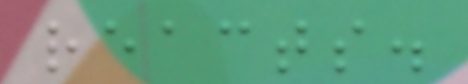reacts.
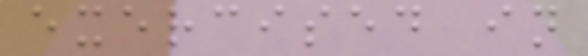exercised in
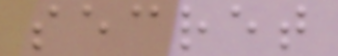secret
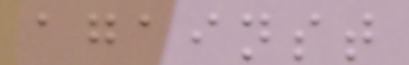against
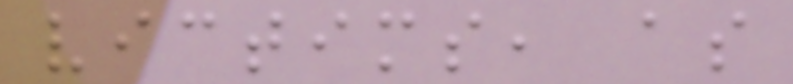victims, as
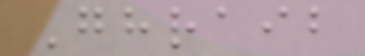Ghraib
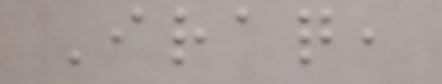Iraq,
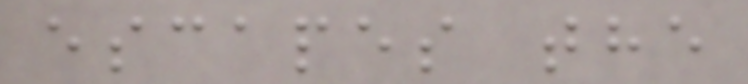escapes the
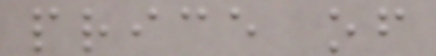price of
